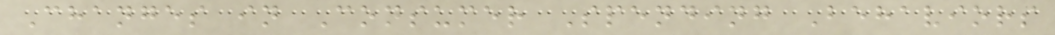Changes in Consumer Spending Behaviors
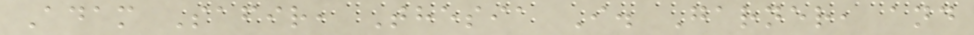Adam Safir, Thesia I. Garner, and
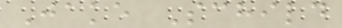Jake Schild
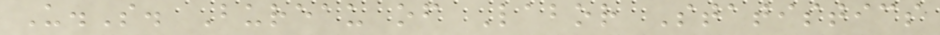U.S. Bureau of Labor Statistics
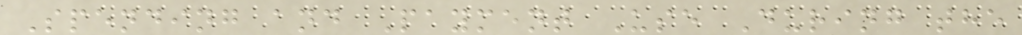Spending and Payment Use During the
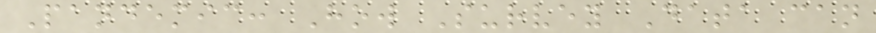Pandemic: How Survey Data can
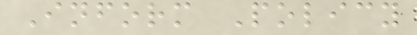Inform Policy
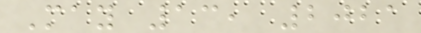May 13, 2021
